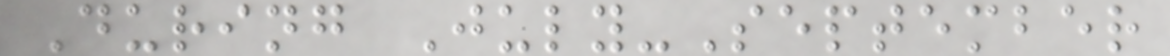During July-September
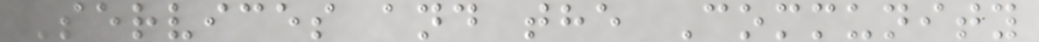Services and the Community
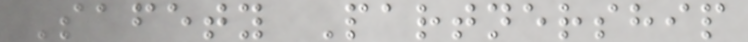Safety Partnership
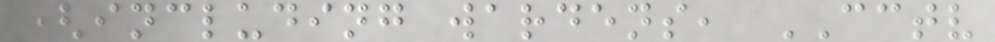(including wardens, CCTV
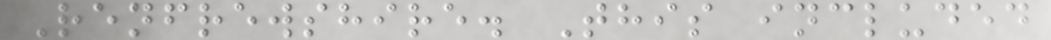Renfrewshire. This included
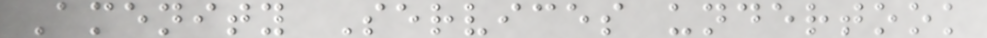Amenity Services undertook
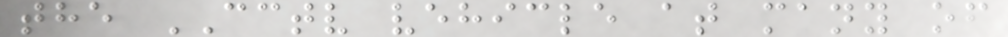the CCTV vehicle at many of
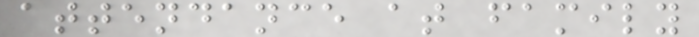attendance at family
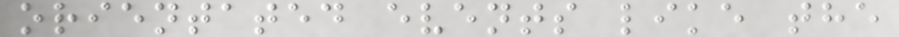orientated events like the
